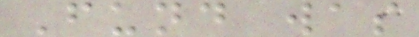Fund was
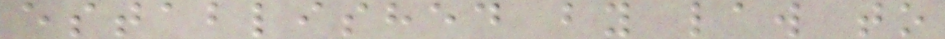established by law to
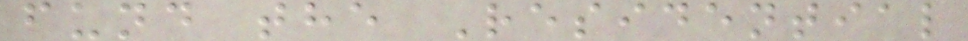fund the Residential
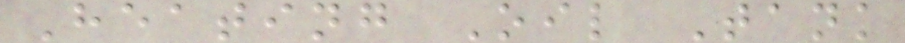Heating Oil Tank
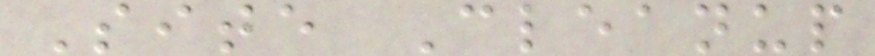Site Cleanup
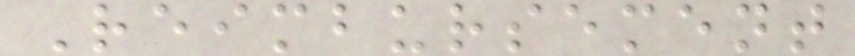Reimbursement
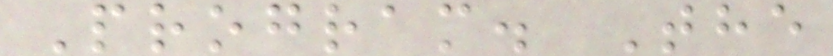Program. The
